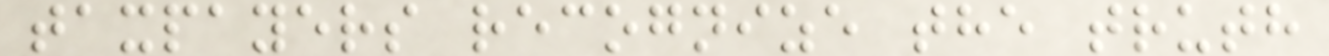taxpayers recognize the truth
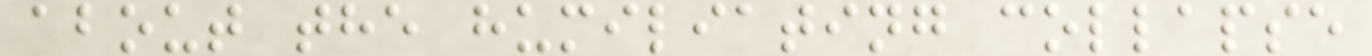about the humiliating collapse
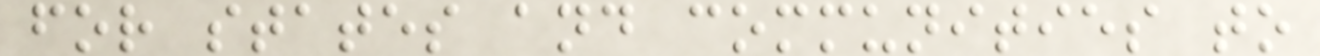for states and communities to
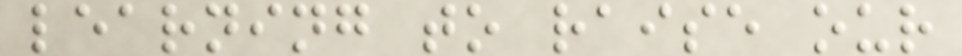learning to raise our
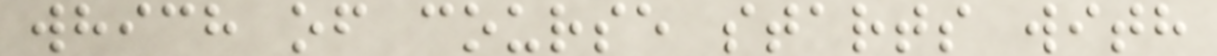which of course starts with
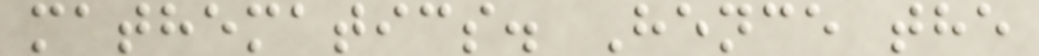mathematics. Hence the
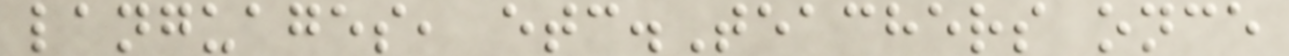languages, etc.Teachers once
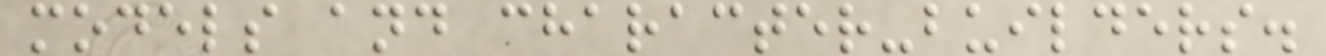models and character-builders.
